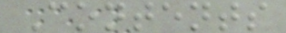Contents
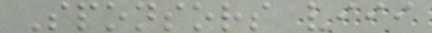Sponsors viii
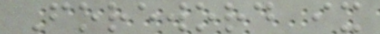Foreword ix
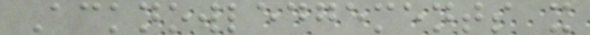Acknowledgements x
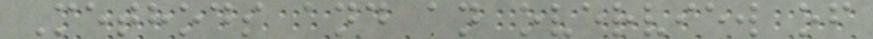Methods and an overview of
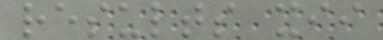results xii
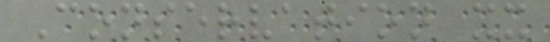Conservation xx
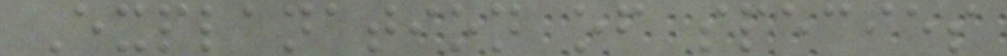Explanation of species
